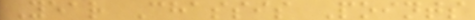Year Chassis Points
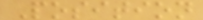Position
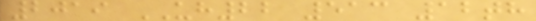2019 UH22 513 12th
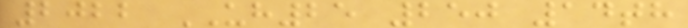2022 UH25 250 14th
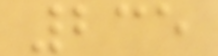235
